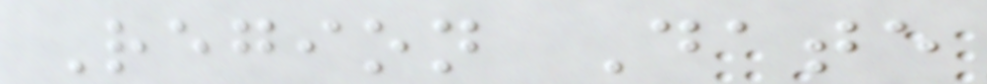Region Date
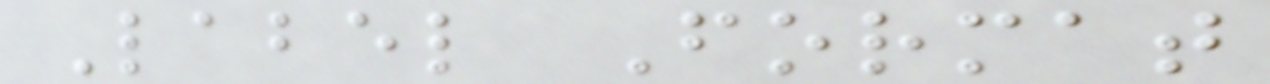Label Format
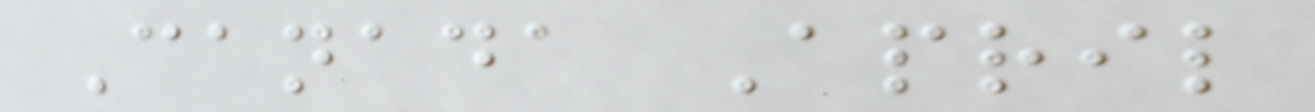Canada April
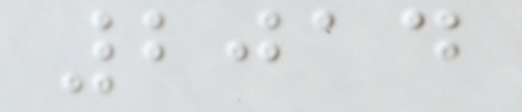2014
